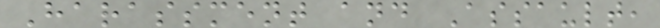Harassment and Assault,
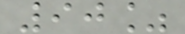90%
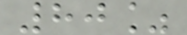80%
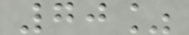70%
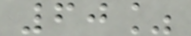60%
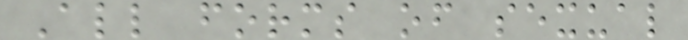All forms of sexual
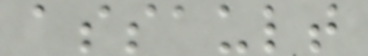assault
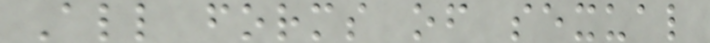All forms of sexual
